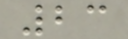23
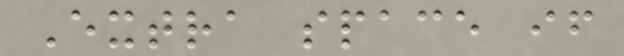Extra space if
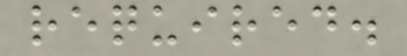required.
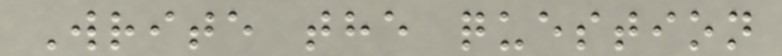Write the question
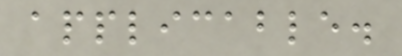applicable.
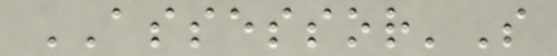ASSESSOR'S
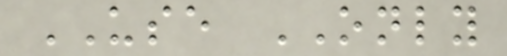USE ONLY
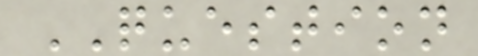QUESTION
